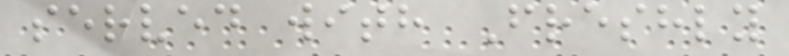served with Freshly
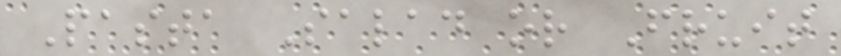Pasta Salad or Fruit
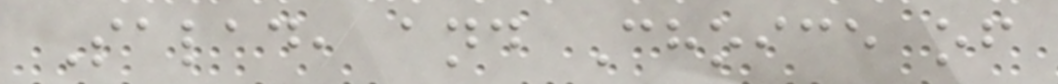Salad, and Choice of
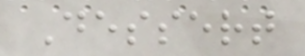Dessert
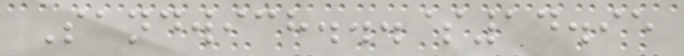Sandwich...$14.95
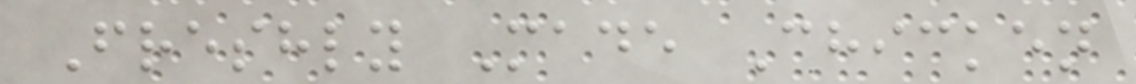Freshly Made Chicken
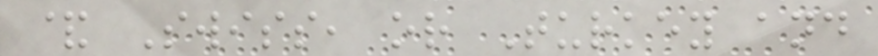& Swiss, or Turkey and
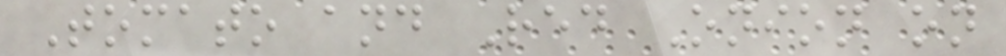Tomato and Red Onion on
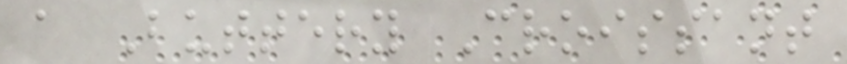a Buttery Croissant
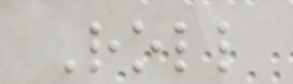Roll
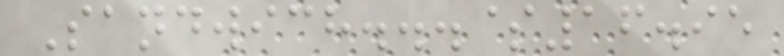Sandwich...$16.95
